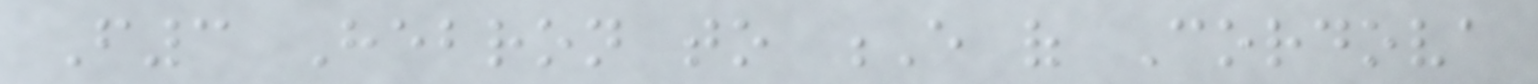F3 Hebron to E of Cordova
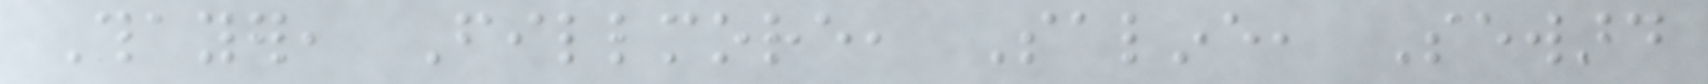Thayer, Fillmore, Saline, Seward
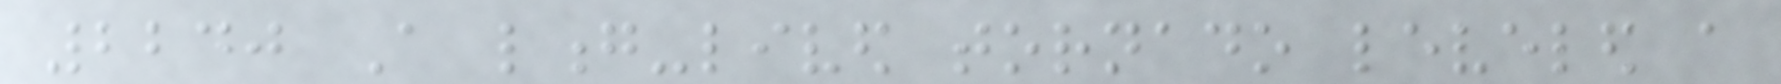2240 A long-lived tornado leveled a
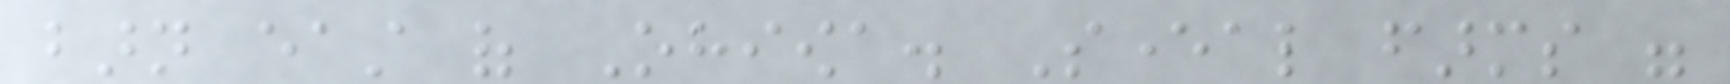barn east of Ohiowa. Several farms were
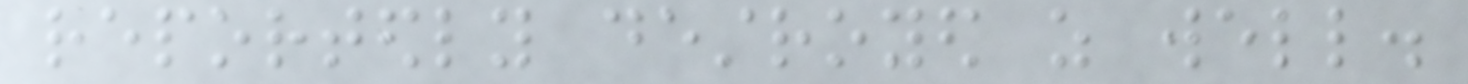reportedly destroyed as well.
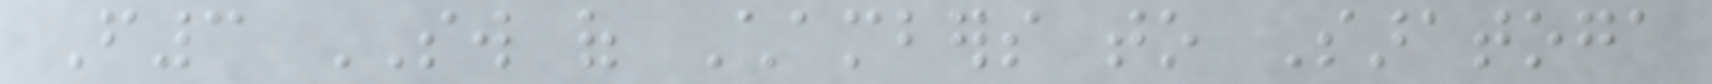F3 SW of Chambers to Saratoga
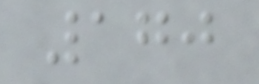170
